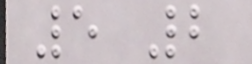5 2
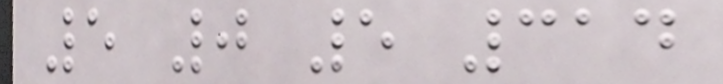5 0 5 314
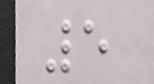5
